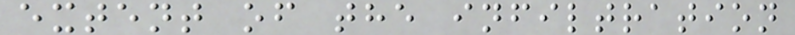extent of the infiltration
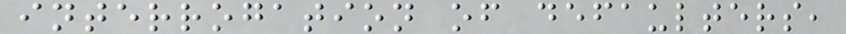interrogation of defaulters,
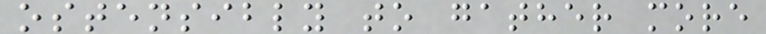ostensibly to gather more
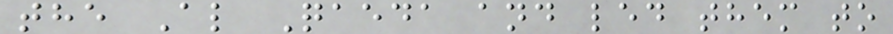the Al Qaeda and led them to
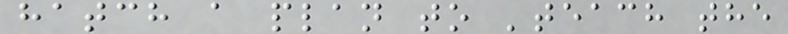hatch a plan to 'teach the
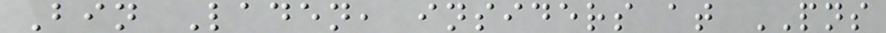Bin Laden, insiders at PNS
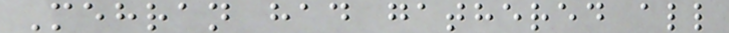Mehran had gathered all
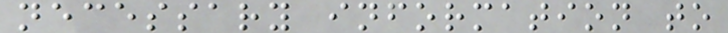necessary information to
